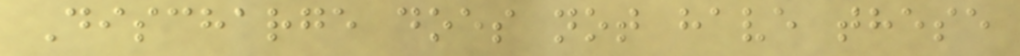Discharge does not have these
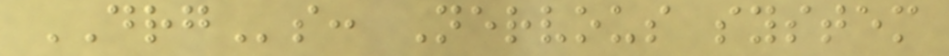DRGs: Nervous system
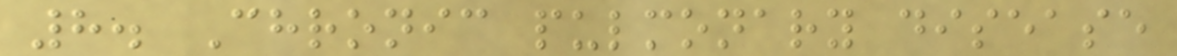8. Chronic pulmonary disease
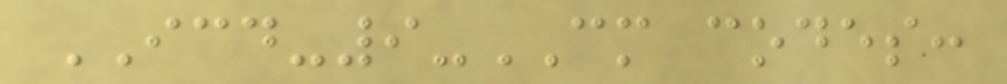ICD-9-CM codes:
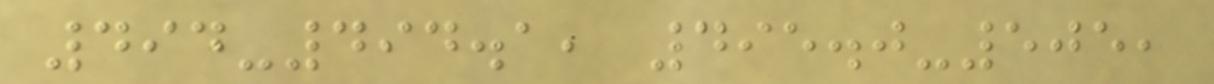494-494.1, 495.0-505,
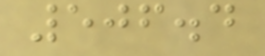506.4
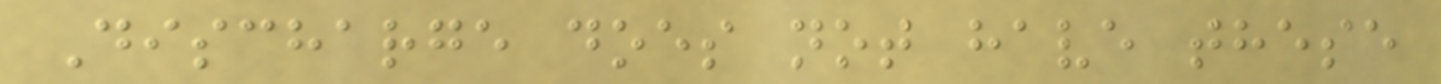Discharge does not have these
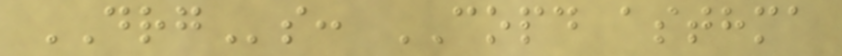DRGs: COPD asthma
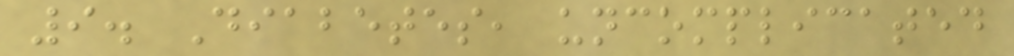9. Diabetes, uncomplicated
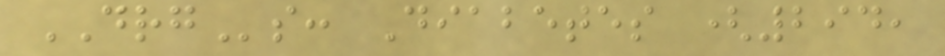DRGs: Diabetes (294,
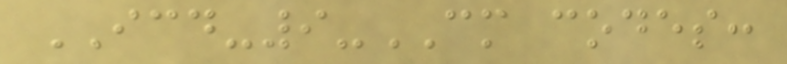ICD-9-CM codes:
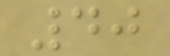40
